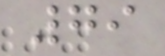79
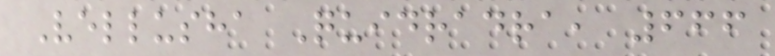Vellusha Quidradra, 666
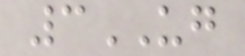3UG
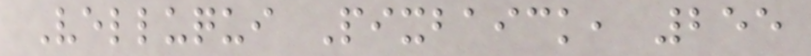Velluqui Pixbaick, 255
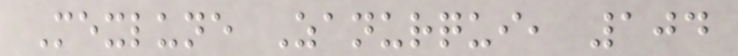Mexlune Zanurqui, 104
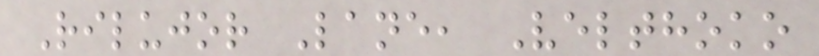Rilujor Lane, Velthoko
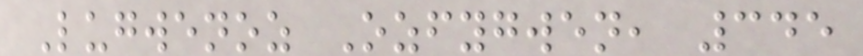Lugwenoz Ozfygwen, 345
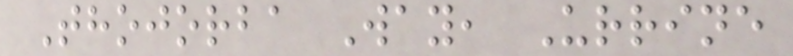Thojorba Way, Urrine
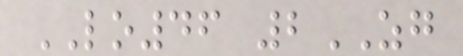LO46 2ZG
